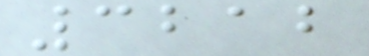3212
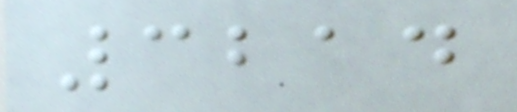3214
